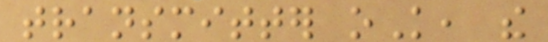transmitter oK, the
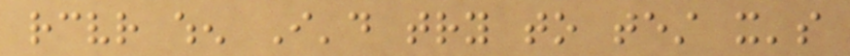receiver when I'd try to test it's
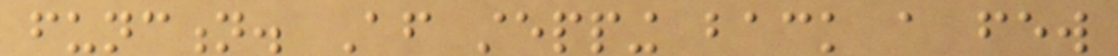function. After stepping back a few
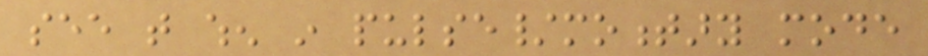see that when in pulse/momentary mode
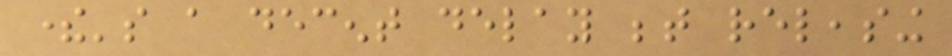there's a decent delay between releasing
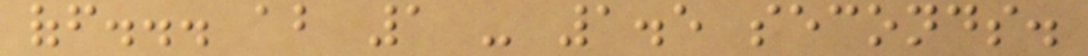off... about 1 - 1.5 seconds.
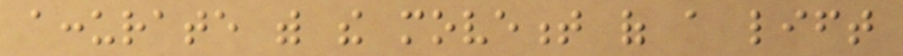accurate with the movement of a lift
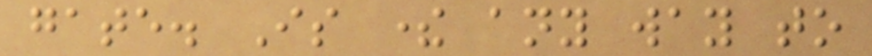gate. Is there any way to
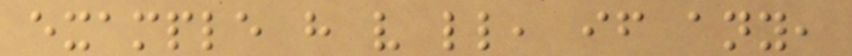example have very little, if any,
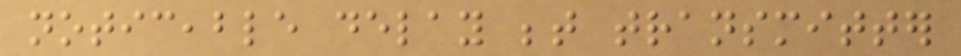noticeable delay between transmitter
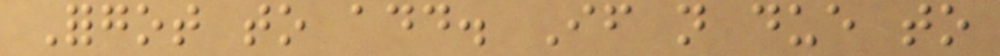Forgot to add. If not due to
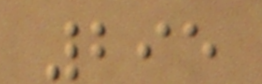295
